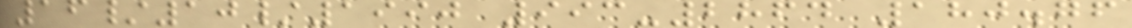16/10/1990 993-2864 180.76
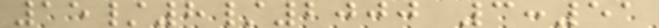15/8/2000 3:51
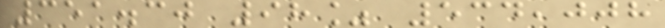351.30 98% 534,008
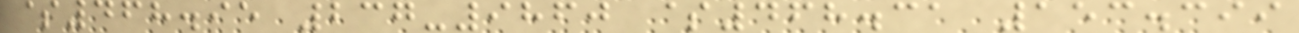$468.95 237-9860 $468.31 153.399
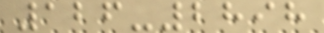126-2898
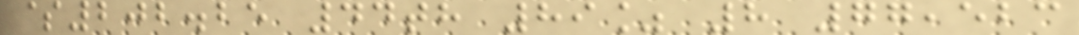$202.25 44th 89% 8 77,523
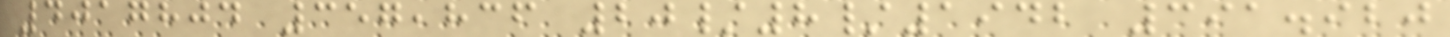4017804 357,836 20/8/1942 391.920
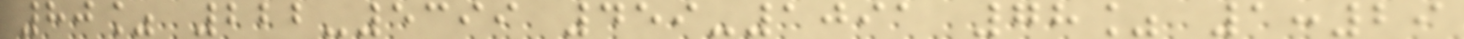80% 222-5399 459-1091 78% 1:29
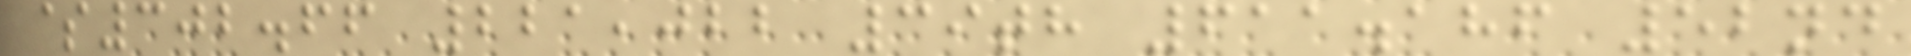$302.66 221,022 39th 611.186 52nd
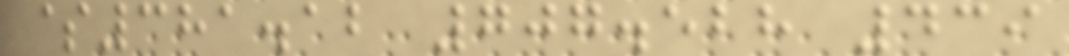$381.12 707.528 439
